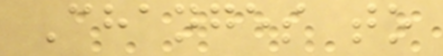Changes to
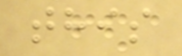this
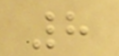8
